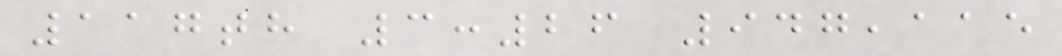117th 3:26 947,115
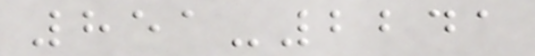851-2241
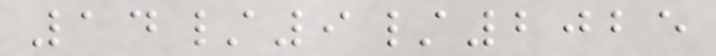14/9/2025
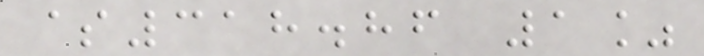$318.86 1%
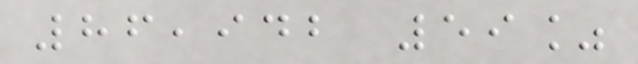86,942 59%
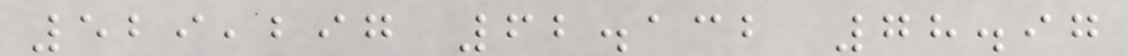529,297 62.132 78.97
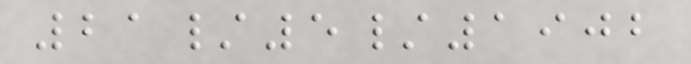21/5/1902
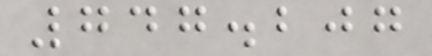747.207
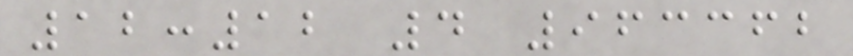12:12 4 963362
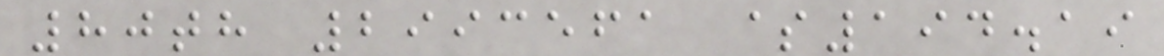80th 2993561 $194.19
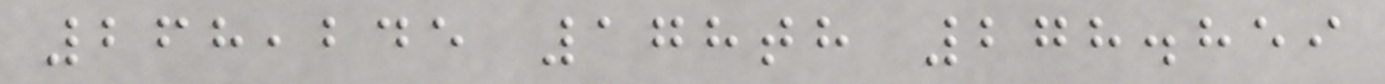268,245 178th 278.859
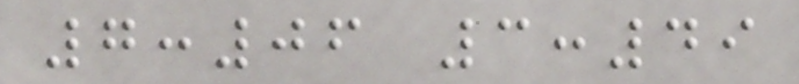7:06 3:49
